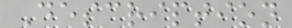Description
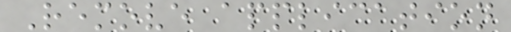Remove application
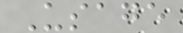Usage
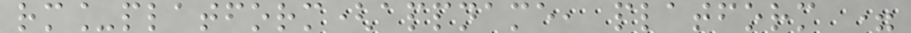rm_platform(appname, platform =
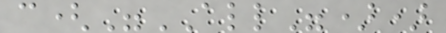c("ALL"))
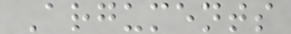Arguments
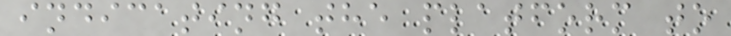indicating the platform to
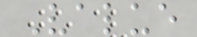Value
